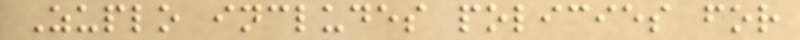Zuplo includes policies for
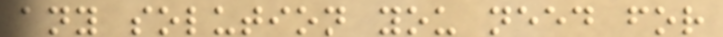any solution you need for
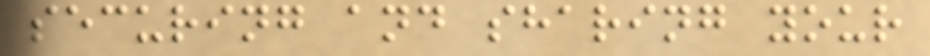securing and sharing your
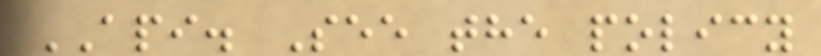API. See the policy
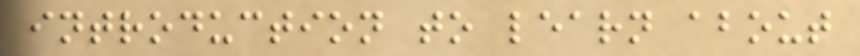introduction to learn about
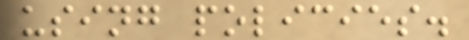using policies.
